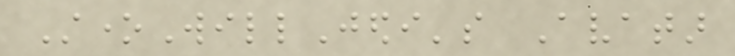StoneWillJedi's Avatar
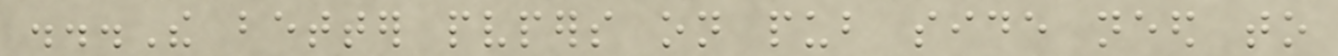...The better pvpers on pub side need to
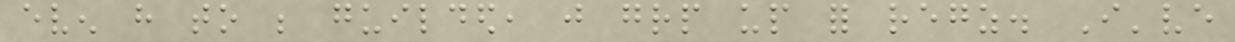even have to be guilded, just grp up for regz. I've
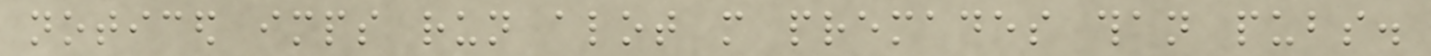noticed imps run alot more premades than pubs.
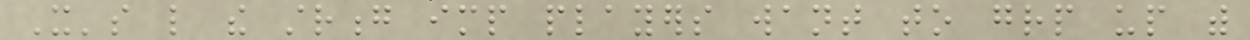It's like the strong imp players want to grp up with
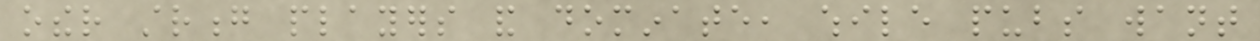other strong players and dominate, while pubs want
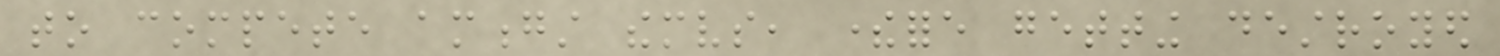to compete amongst themselves, therefore getting destroyed
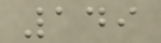149
